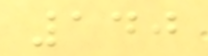140
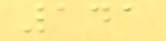141
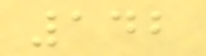142
